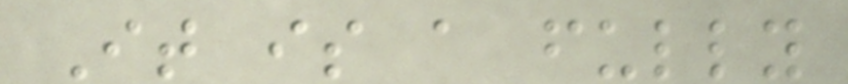It is a fully
